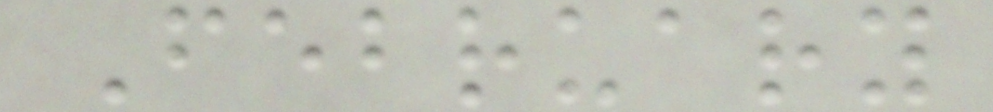February
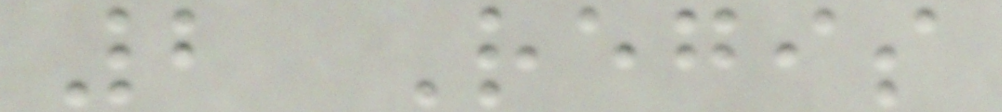2 Regis
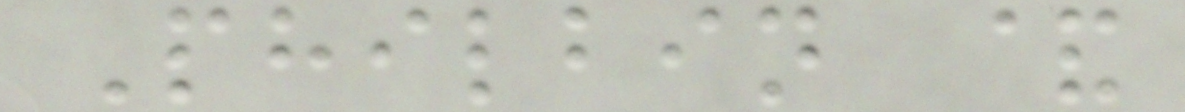Philbin &
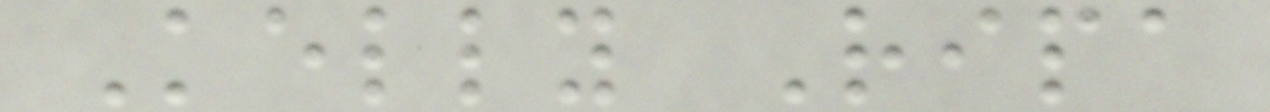Kelly Ripa
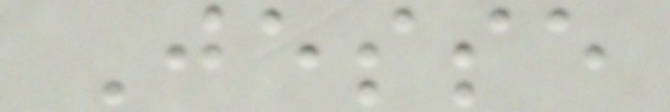Jesse
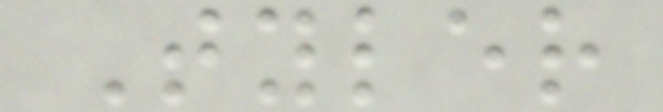Tyler
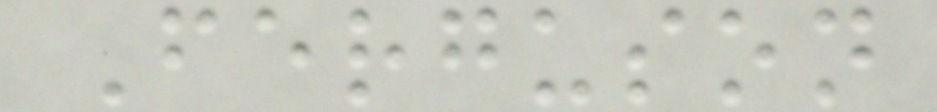Ferguson
